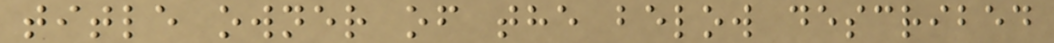title owner of the below described
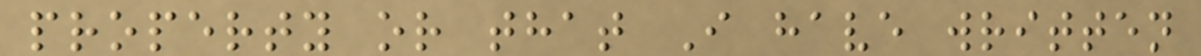property or that I have written
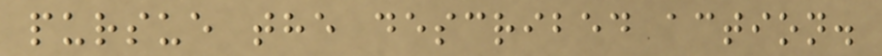pursue the described action.
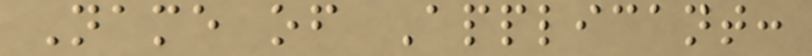Name of Applicant:
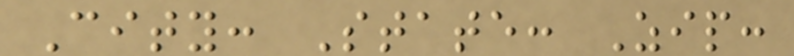City: State: Zip:
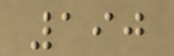190
